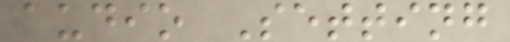audio Setting
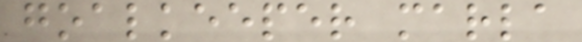goalkeeper marla
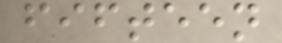fifteen
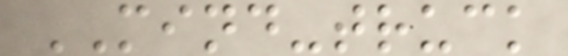MIND-truck
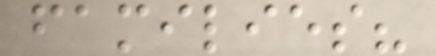families?
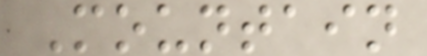Mountain
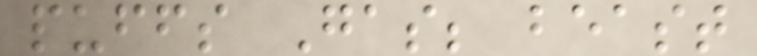puffs Gas; beast
